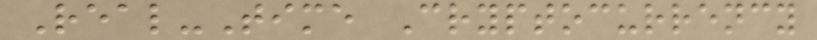Real-Time Cryptocurrency
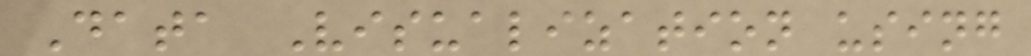Data Visualization using
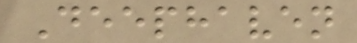Deephaven
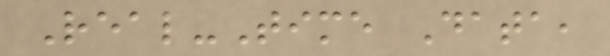Real-Time Data,
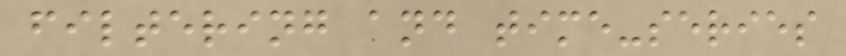filtering and time-series
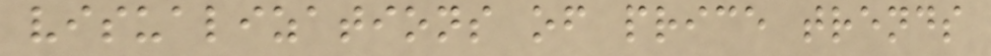visualizations of price trends
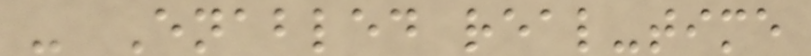- Enabled real-time
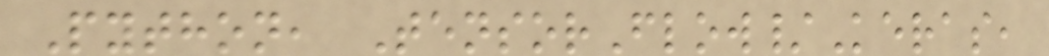Python, TensorFlow/Keras,
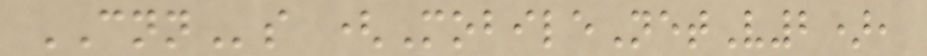CNNs (MobileNetV2),
